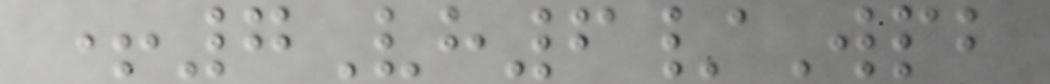+7Vh6/Wpb
